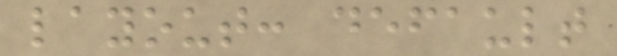layout: default
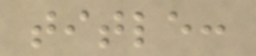title:
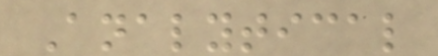Analytical
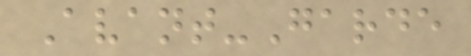Avant-Garde
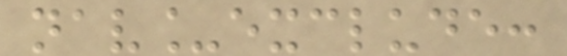nav_exclude:
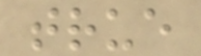true
